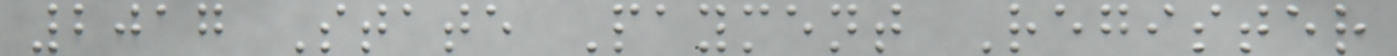2017 State Payment Register
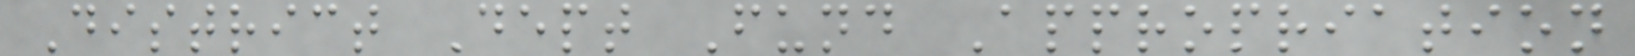District Dept Fund Appropriation
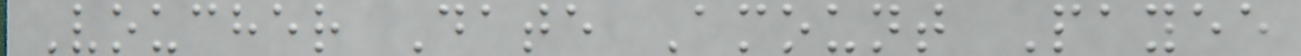Voucher Date Amount Payee
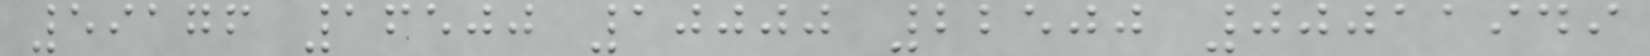59176 16500 10000 22500 00011949
